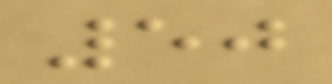50
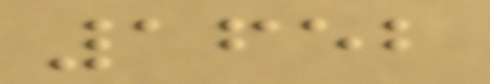1652
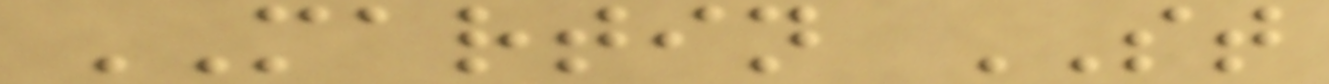MARTIN ST
